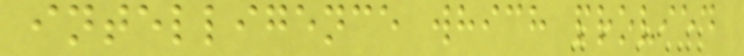intelligence which provied
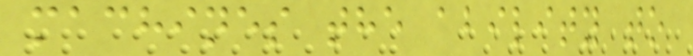machines the ability to
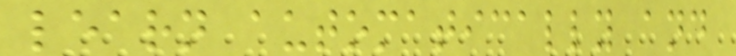learn automatically and
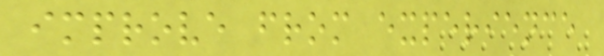improve from experience
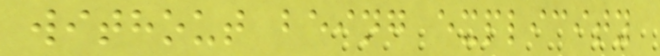without being explicity
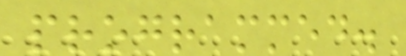programmed.
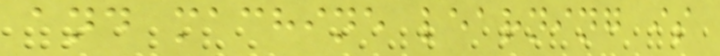and machine learning is
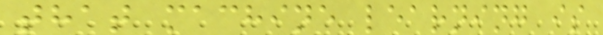that machine learning is
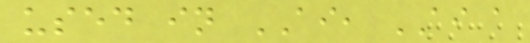used in AI, AI a
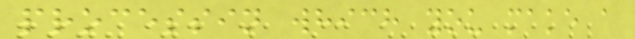processin which you make a
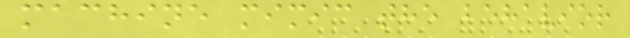machine mimic the behavior
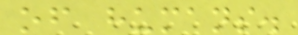of humans.
